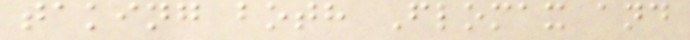taking both Flomax and
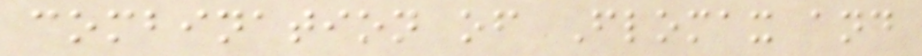combination of Flomax and
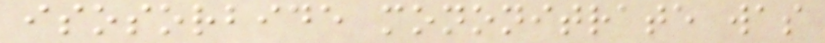isosorbide mononitrate was
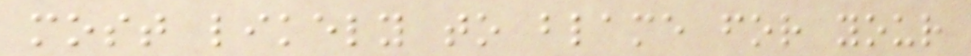most likely to blame for your
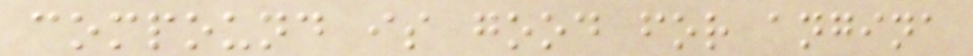compound is good for angina
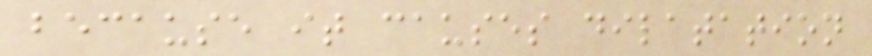because it causes dilatation
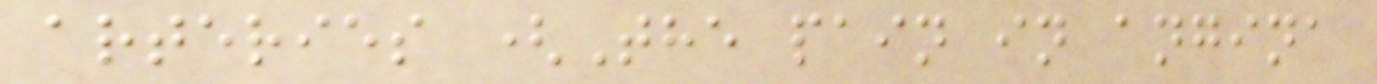arteries (The pain in angina
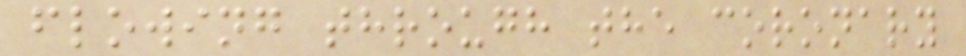flowing through the coronary
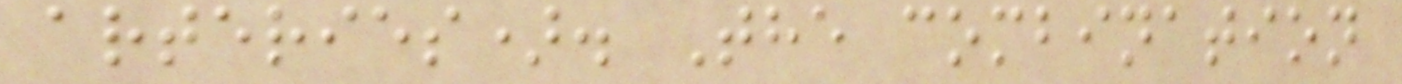arteries). The combination
